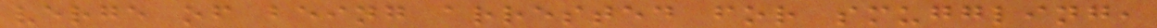verge of being arrested for smuggling,
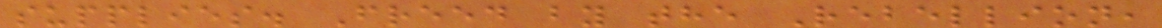supplies. Freed by the Rebellion,
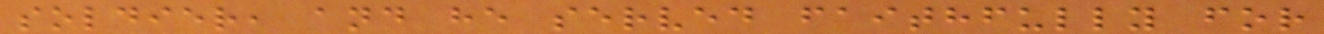soldier, and he served faithfully for
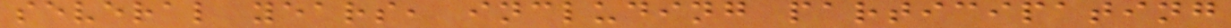several years, including participating
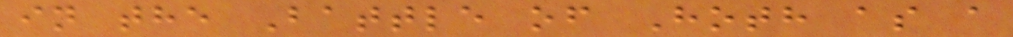in the Battle of Hoth as a
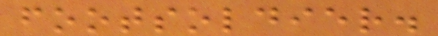footsoldier.
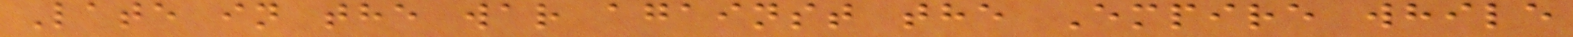Late in the war against the Empire while
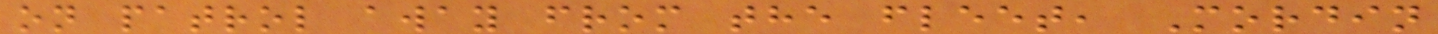on patrol away from the fleet, Mordin
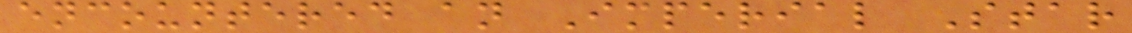encountered an Imperial Star
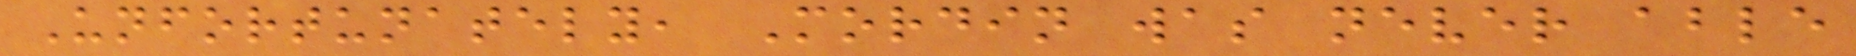Unfortunately, Mordin was never able
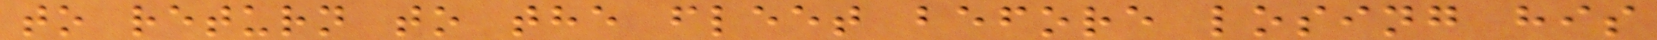to return to the fleet before losing his
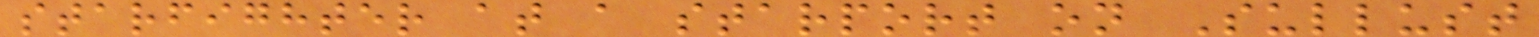starfighter at a starport on Sullust
